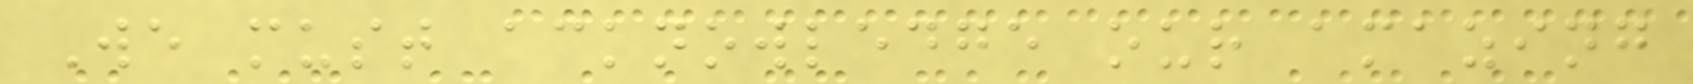We must acknowledge our amazing
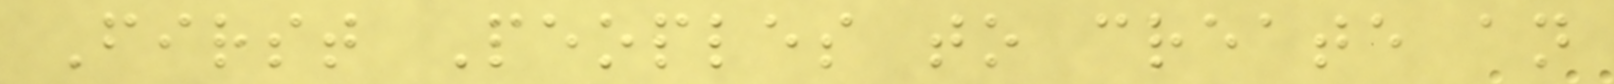First Peoples to create an
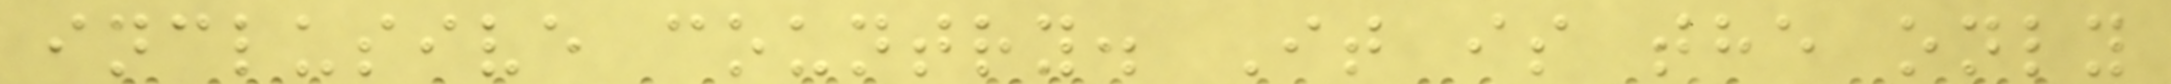inclusive country. It is the only
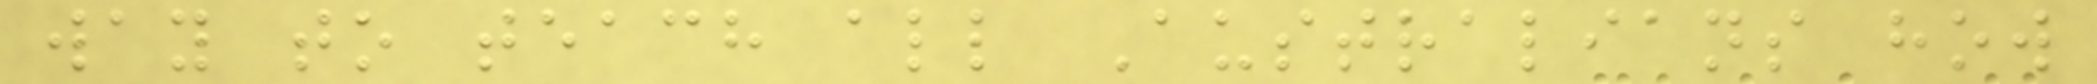way to teach all Australians how
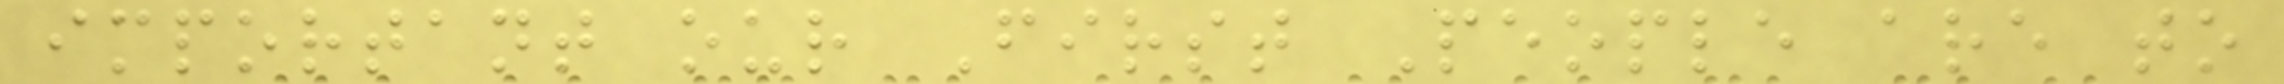important our First People are to
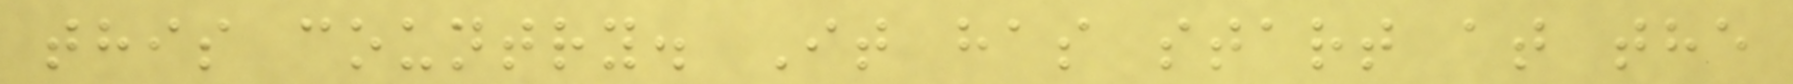this country. It has start at the
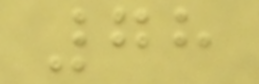78
